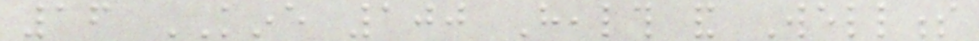16 KINE 100 Health and Wellness
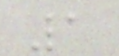1
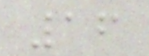16
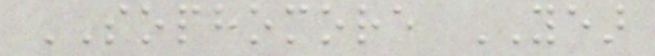SOPHOMORE YEAR
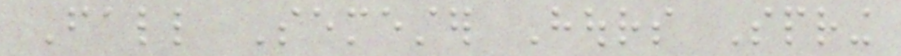Fall Semester Hours Spring
